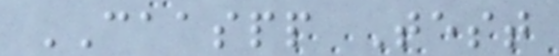CAASPP Test
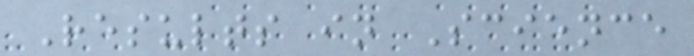Results in Science
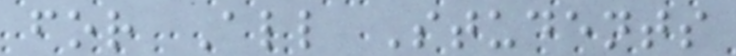for All Students
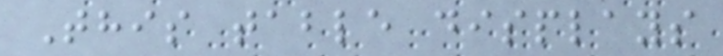This table displays
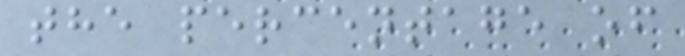the percentage of
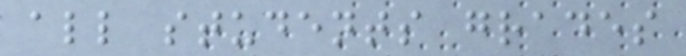all students grades
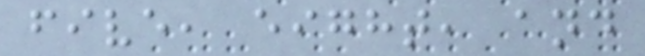five, eight, and
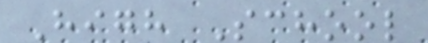High School
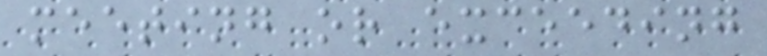meeting or exceeding
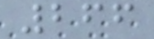266
